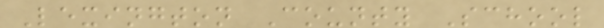Lexington County School
